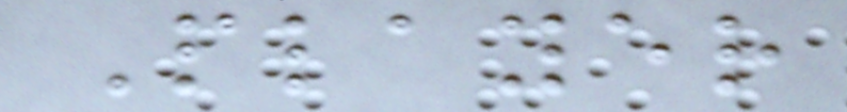Player
